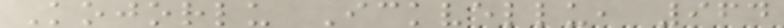Kojorlu Ickvellu, 964
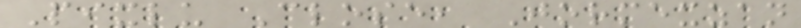Pixlu Close, Jormexzan
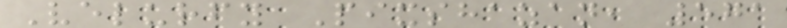Velurfy Pixshazan, 571
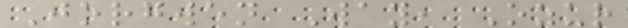Jorgwen Way, Ozur
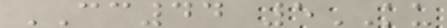CC44 5KU
